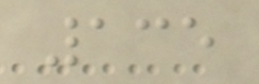135
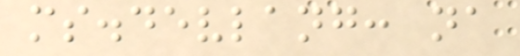ms.devlang: na
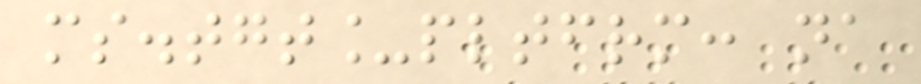ms.tgt_pltfrm: na
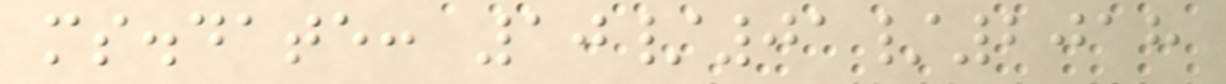ms.date: 10/01/2018
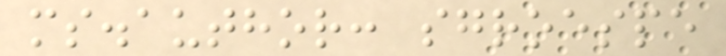ms.author: sgroespe
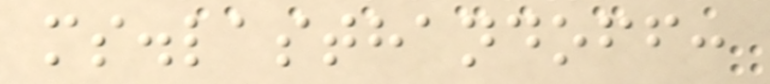ms.lasthandoff:
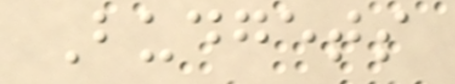Budgets
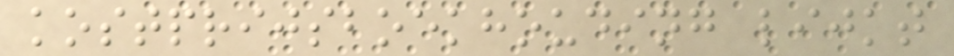kostprijsboekhouding lijkt
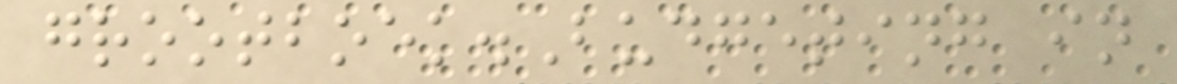grootboek.Budgeting in
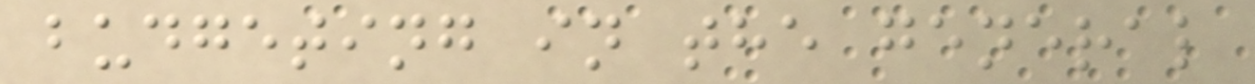budgeting in the general
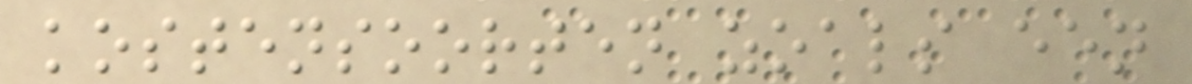kostensoorten zoals een
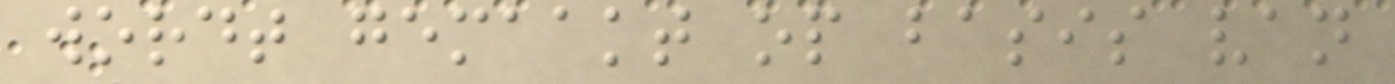wordt gemaakt op basis van
